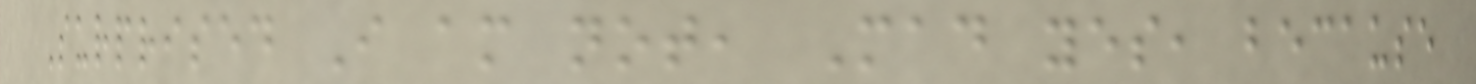Surprised I am not, Mad yes, because
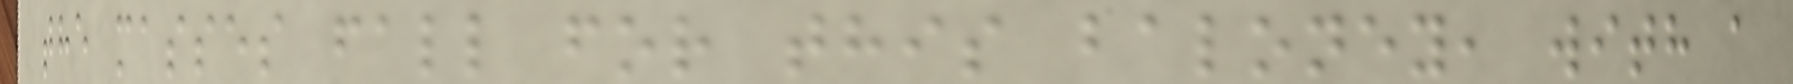the masses fall for this baloney, with a
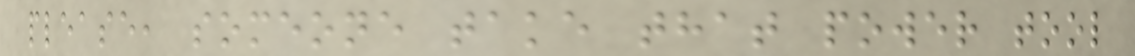please, someone take that power tool
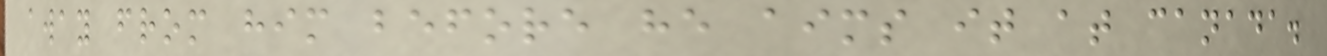away from him before he aims it at canada.
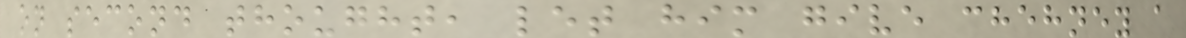on second thought, let him give chehney a
